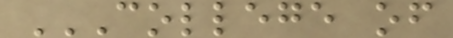COLLEGE OF
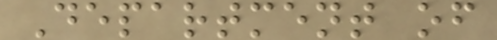Department of
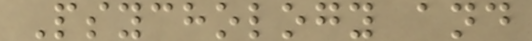Psychology and
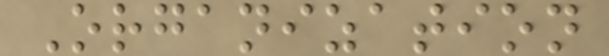Organization
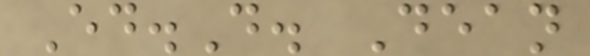Ed.D. Dean
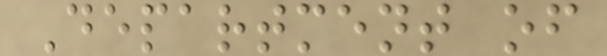Department of
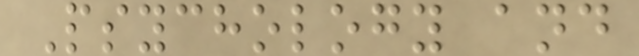Psychology and
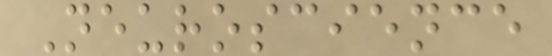Neuroscience
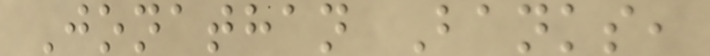Jonathan Banks,
